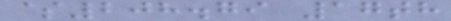$208.79 17th
